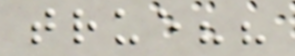true??
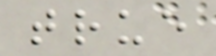true
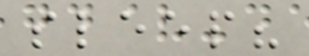sleep?
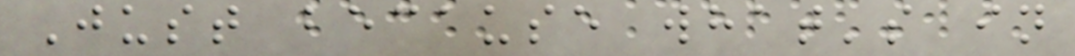Just because what's in
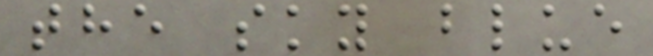the sky blue
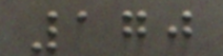170
